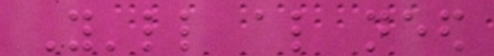You'll also need
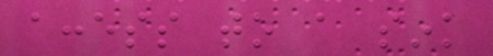access to a sink
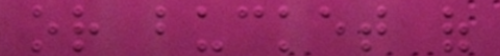or bucket of
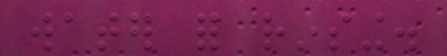water for rinsing.
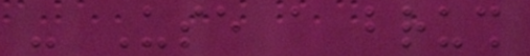- Use a brush
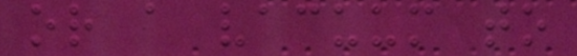or a vacuum to
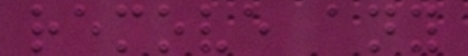remove any
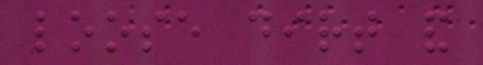loose dirt and
